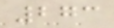273
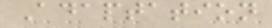Adaptation
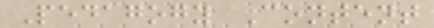Pedagogy Content
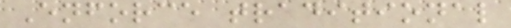Enforce traditional
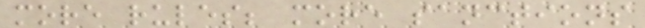more rules; more sanctions
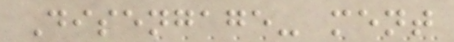Disengage- ment
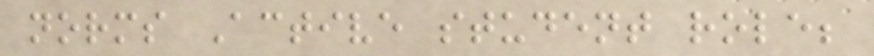norms Active student role;
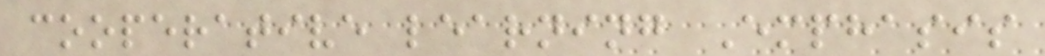cooperative learning Emphasis
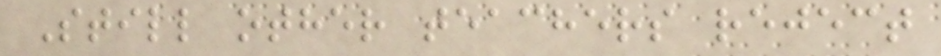Still other teachers reject
